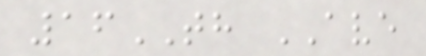16TH AVE
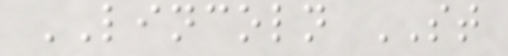LINCOLN ST
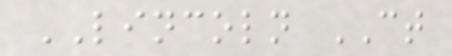LINCOLN CT
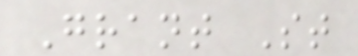Grant St
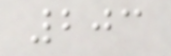203
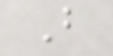B
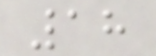18
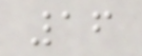16
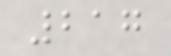217
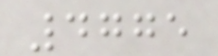4775
